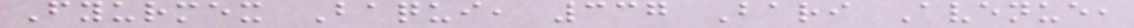Fyurmex Baqui, 337 Bari Avenue,
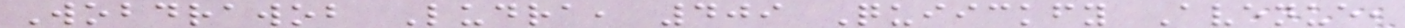Wobdrawob Ludra, 409 Quiickfy Avenue,
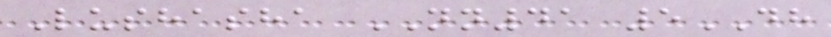Lushasha NN41 5DH
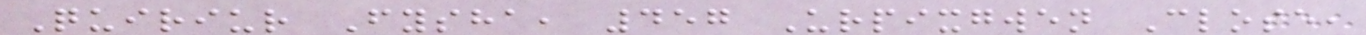Quiriur Fysha, 457 Urpixgwen Close,
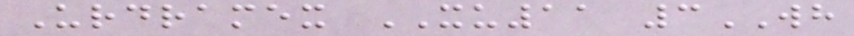Urdramex XU11 3WH
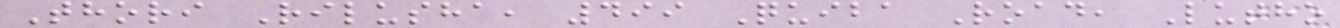Thori Rilusha, 499 Quiba Road, Lutho
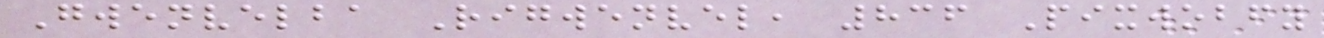Gwenvelba Rigwenvel, 836 Pixwobfy
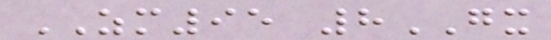ZM95 8GX
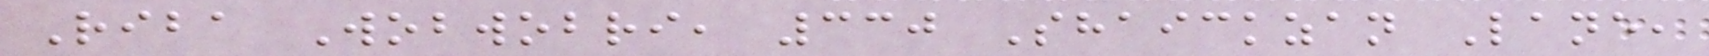Riba Wobwobri, 330 Shaickzan Lane,
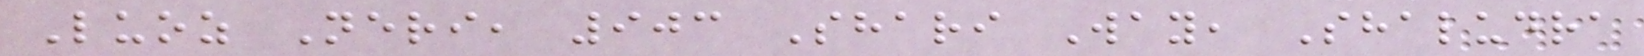Luoz Neri, 903 Shari Way, Shaludra
